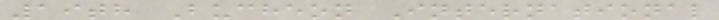19th Bucheon International
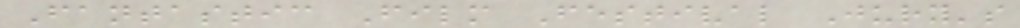Fantastic Film Festival Jury's
